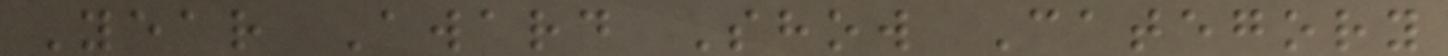Year Award Show Category
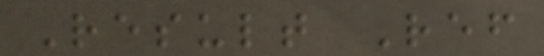Result Ref
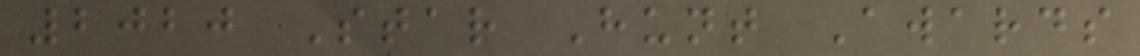2020 Star Hunt Awards
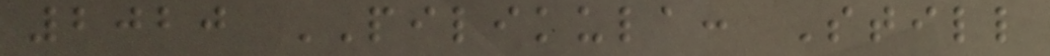2020 PILIKULA: Still
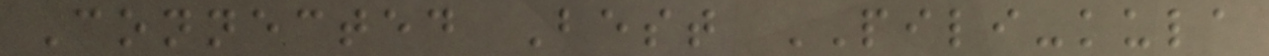Connected Best PILI-kula
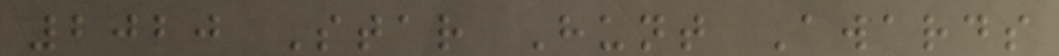2020 Star Hunt Awards
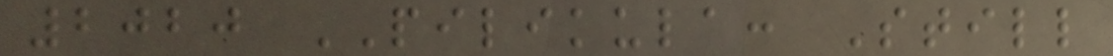2020 PILIKULA: Still
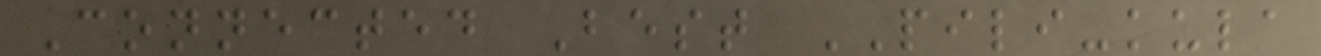Connected Best PILI-kula
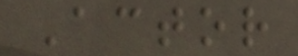Actor
